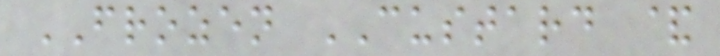FROZEN CUSTARD &
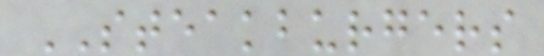STEAKBURGERS
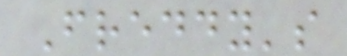Freddy's
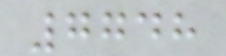7748
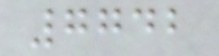7742
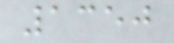1350
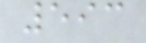593
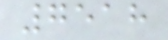7518
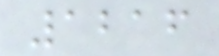1216
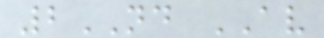2ND AV
